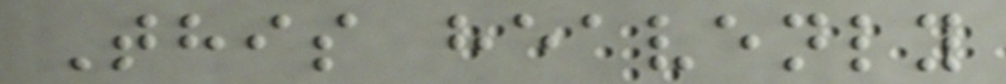This heavenly
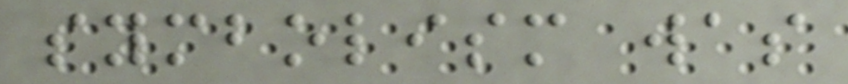symbolism was
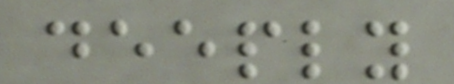deeply
